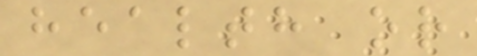health or
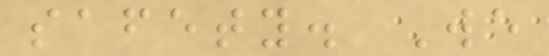safety. We
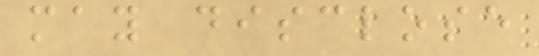may disclose
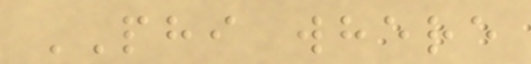PHI where
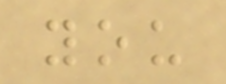you
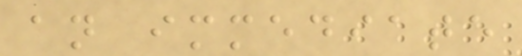an immediate
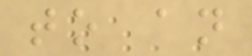to an
